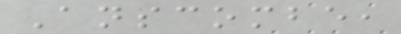Anscombe,
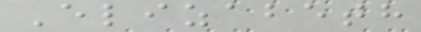Elizabeth
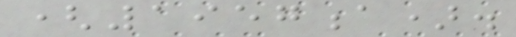(1957a).
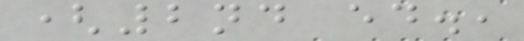(2nd ed.,
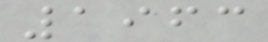1963
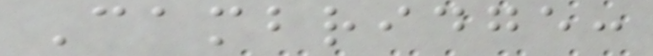Cambridge:
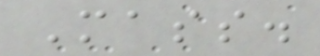Mass.
